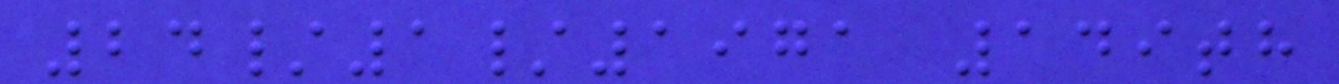24/1/1971 149th
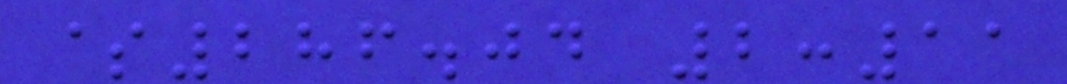$286.04 2:11
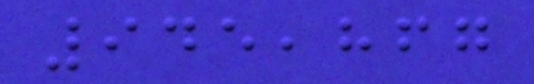945,867
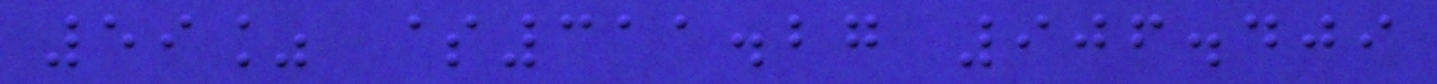59% $311.27 906.409
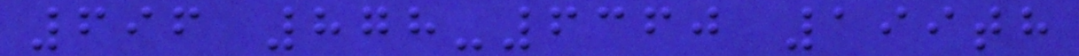696 878-6360 199th
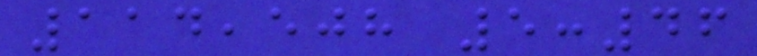114,508 5:46
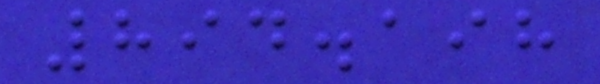894.198
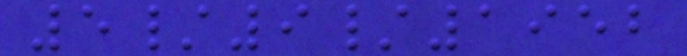5/9/1952
